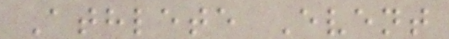Athlete Event
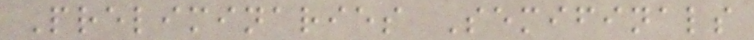Preliminaries Semifinals
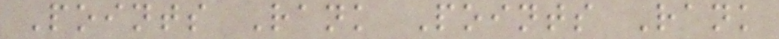Points Rank Points Rank
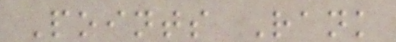Points Rank
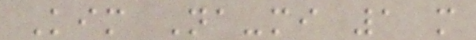Kim Na-mi 1 m
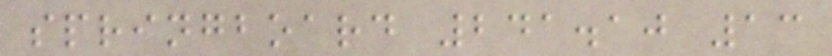springboard 241.10 13
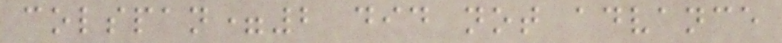colspan=2 did not advance
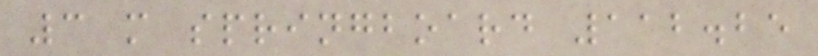3 m springboard 112.25
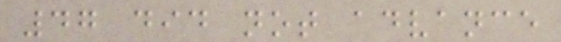47 did not advance
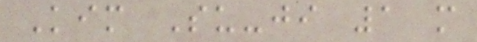Kim Su-ji 1 m
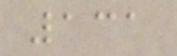131
